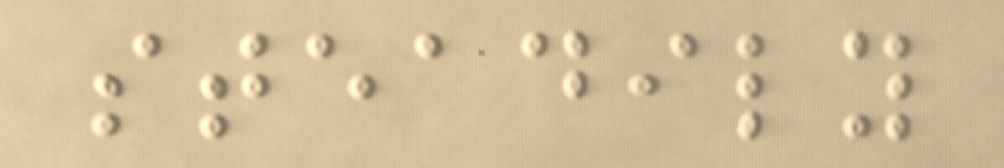steadily
